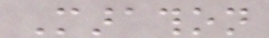Marathon
